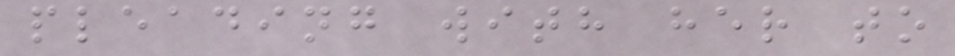pleading with her to
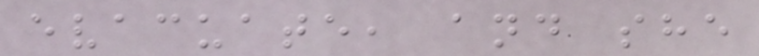evacuate, and she
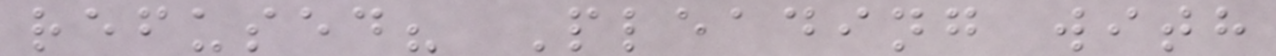refused? Pleading with
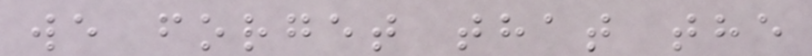we forget that the
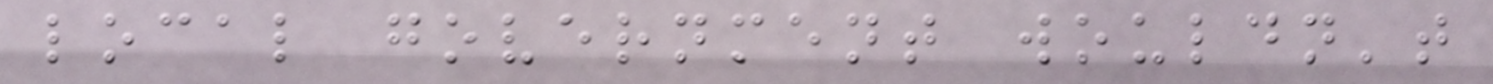local government wouldn't
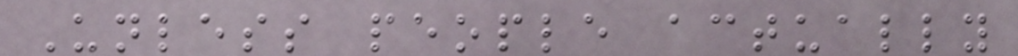Unless people actually
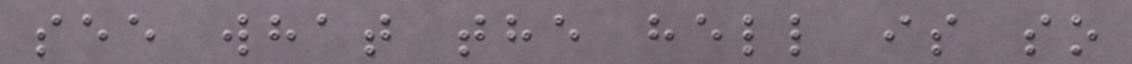see what the hell is so
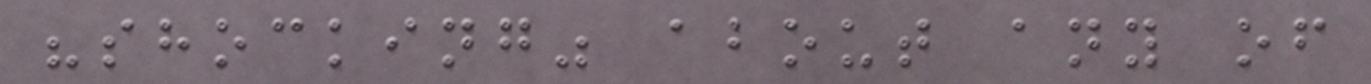"shocking" about any of
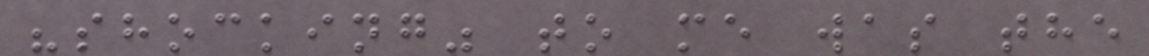"shocking" to me was the
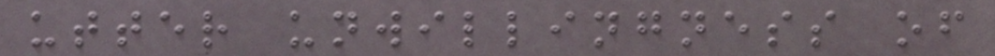utter unwillingness of
